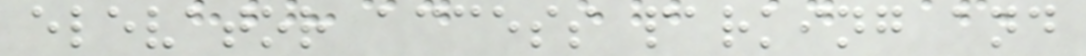elevator access parking and
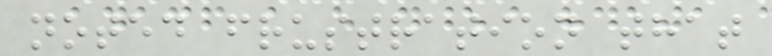noted frustration that
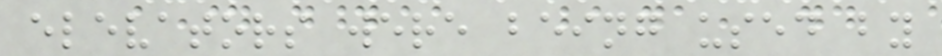elevators were being used by
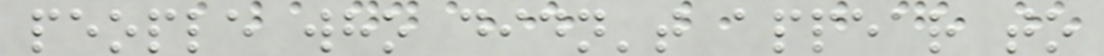people who didn't appear to
